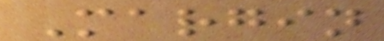Margin
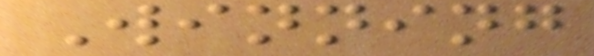Winning
